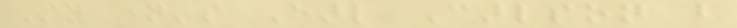My name's Earl Carlson but
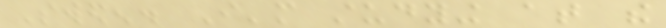Sweden. I'm studying at the
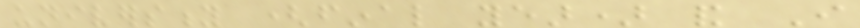university (final year) and I
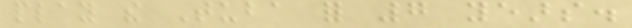play the Tuba for 7 years.
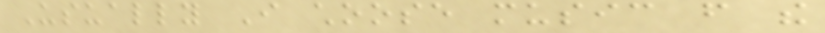Usually I choose music from the
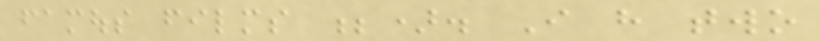famous films ;). I have two
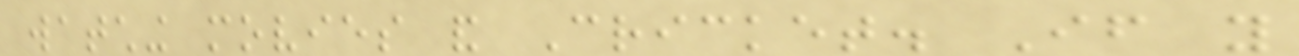watching movies and Cricket. If you
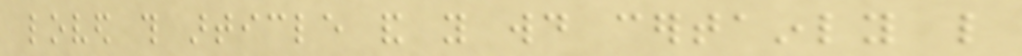loved this article and you would certainly like
